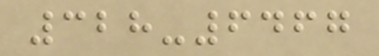328-6467
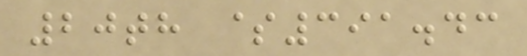20th $391.43
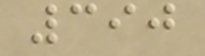390
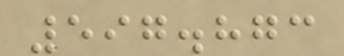597.873
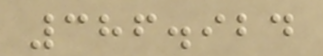386.924
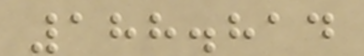188.814
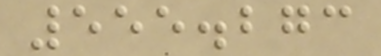555.273
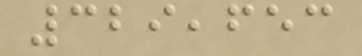329,653
